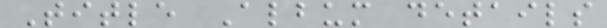Title Album details
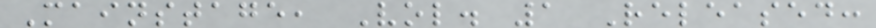Mainstage, Vol. 1 Released:
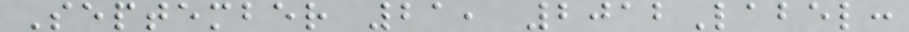September 21, 2012Label:
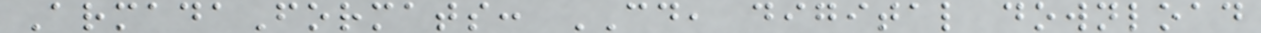ArmadaFormats: CD, digital download
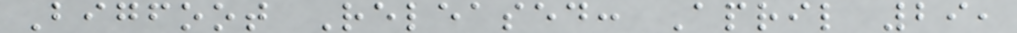Bigfoot Released: April 29,
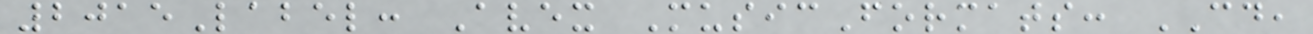2015Label: Avex MusicFormats: CD,
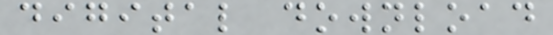digital download
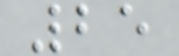25
